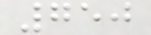750
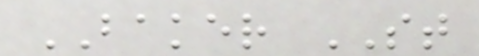BAKER ST
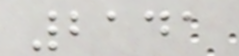2141
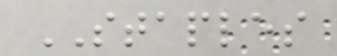STAPLES
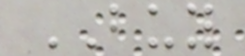BUY
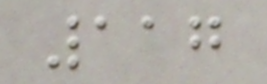117
